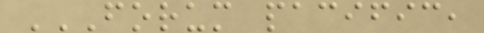FORUM PACIFIC,
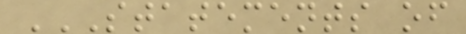STATEMENTS OF
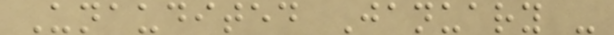Unaudited January -
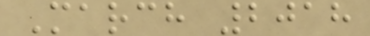March 2018
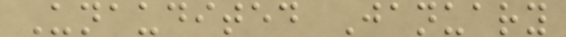Unaudited January
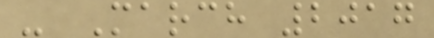- March 2017
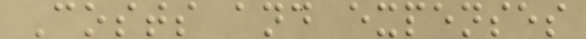Costs and expenses
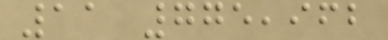11 775,962
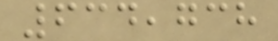634,738
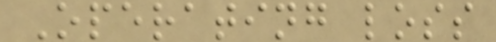Operating loss
